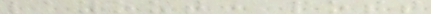layout: post
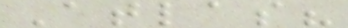Atlas?
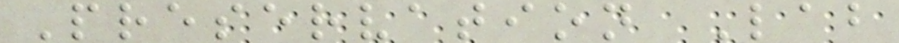Preservation Lab
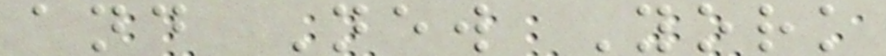and New York
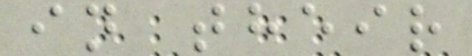in their
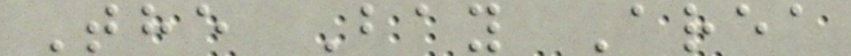The Bay Area
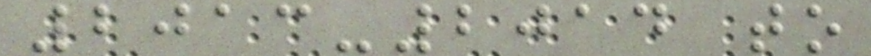2013-2014 to
